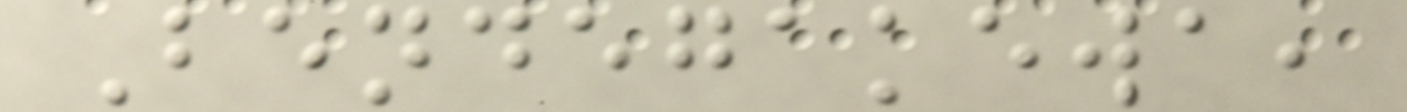Bendegakewa,
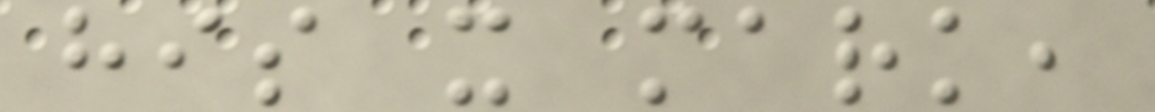his x mark,
